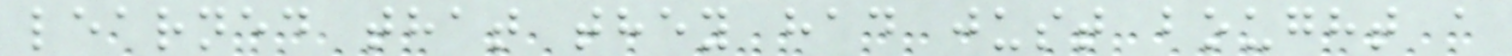learned that they had just bought a
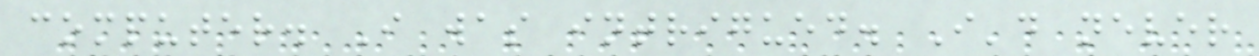computer. I was intrigued. I'd never
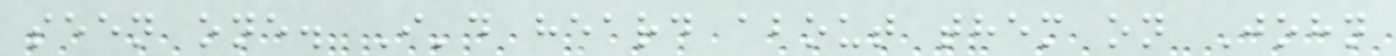seen one. I'd heard about them on John
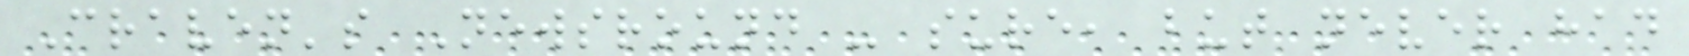Craven's Newsround - sure, but never had
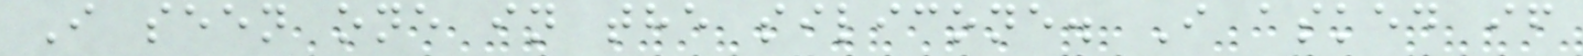I seen one in the silicone. I asked if
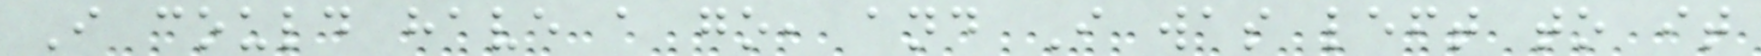I could have a go, and I was left to it
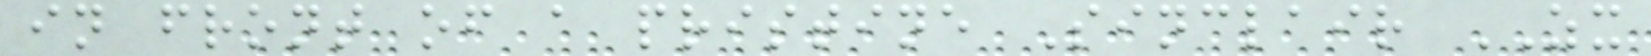in front of a pristine Sinclair ZX
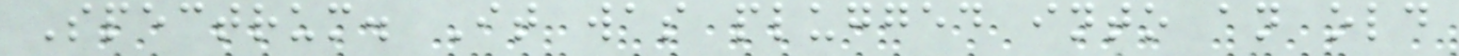Spectrum. It was plugged into an old
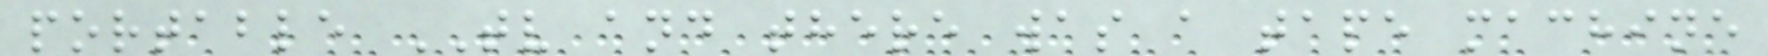portable TV and there was a tape machine
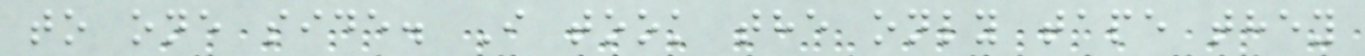to one side. I took the only tape they
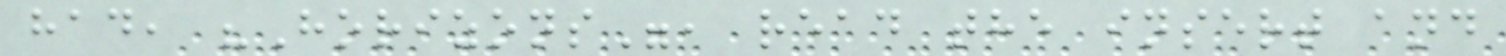had, "Horizons", read the insert and
